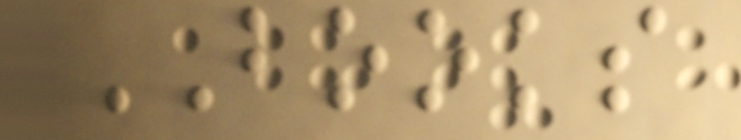BOOKS
